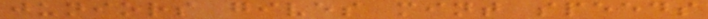juniors gives mint speeds
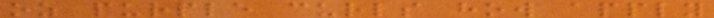oz purple curls how apply
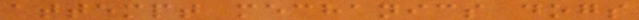attempt mechanics dogs
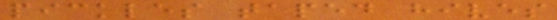pickles taped hives
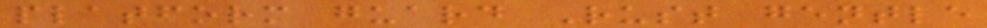platform guard Rust gentle
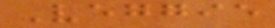Veggie
